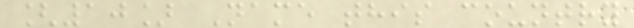[10] Name this country
